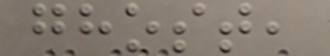ghost,
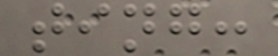ting:
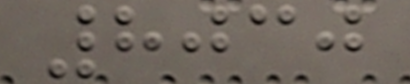8030
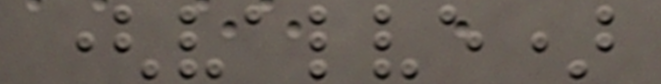(valve)
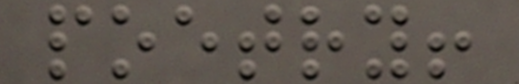poetry!
